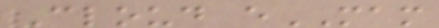Cloud eMAM
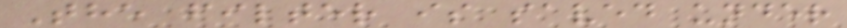The filter is saved under
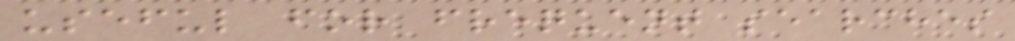useful for frequent searches
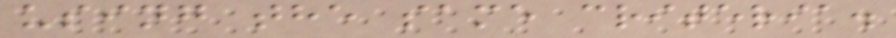using the same criteria.
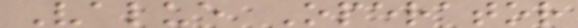Value Operator
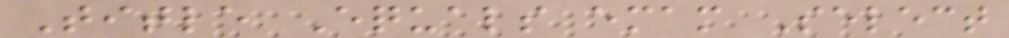Title Equals emam Select
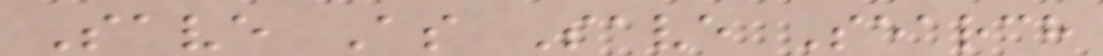Save As Save Search
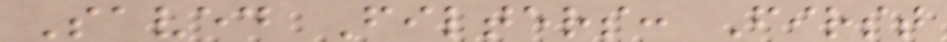Saved Filters: First
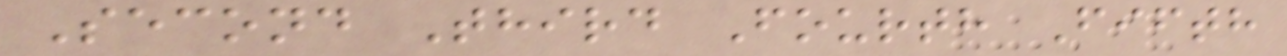Second Third Fourth Fifth
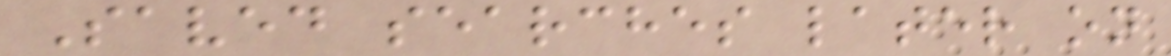Saved searches later on
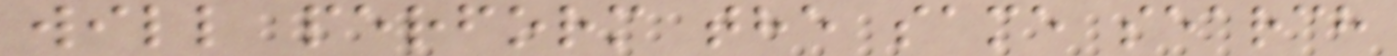will perform the same search
